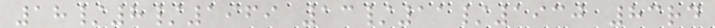18/8/1969 13/11/1930 83rd
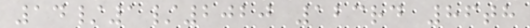14/1/2020 123rd 86th
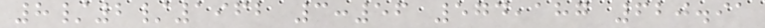8/2/1962 3:56 574,187 620.91
